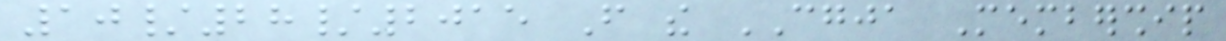10/28/2015 From the CGJA Membership
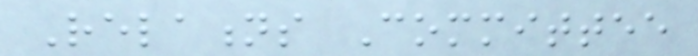Relations Committee
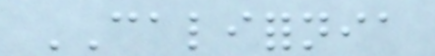CALIFORNIA
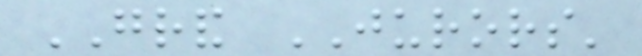GRAND JURORS'
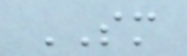SM
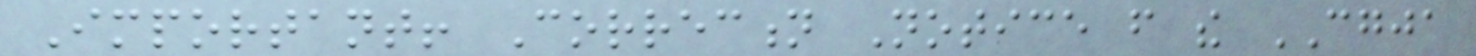Important! Correction Notice from the CGJA
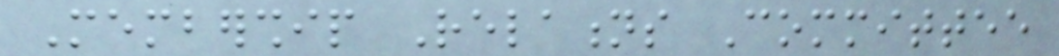Membership Relations Committee
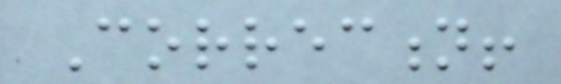Correction!
